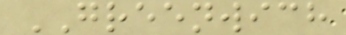GREENWICH
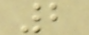2
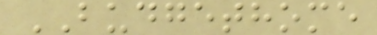BUDGETHOME
